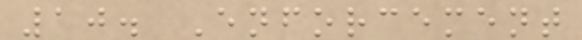10. Enforcement
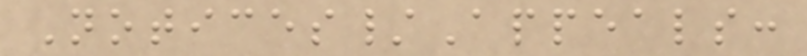Notices/Appeals:
